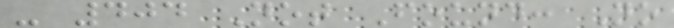- 404 Not Found: No
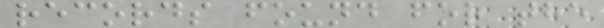records found for the
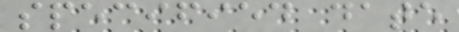specified date
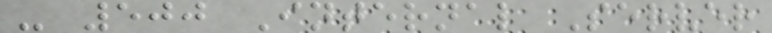- 500 Internal Server
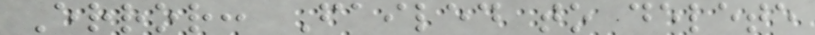Error: Failed to delete
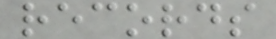records
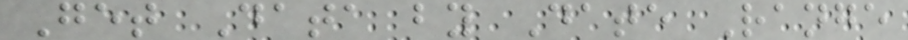Get Data by Date Range
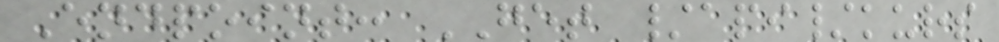Endpoint: GET /api/kurs
